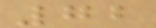72
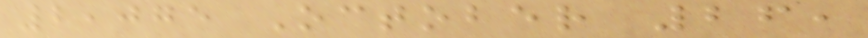2,075 October 26,
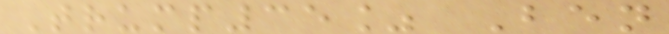Trump35% Ben
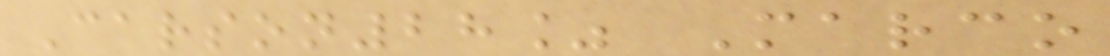Carson28% Marco
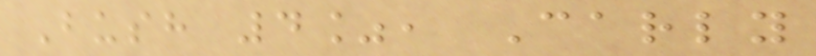Bush 4%, Carly
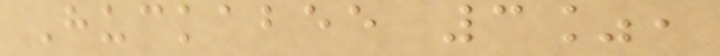Huckabee 3%,
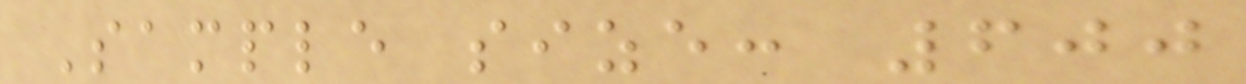Sample size: 600
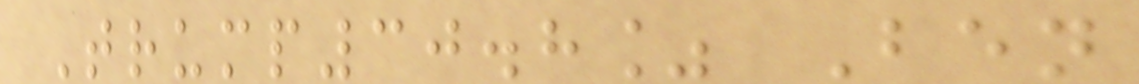Trump30.8% Ben
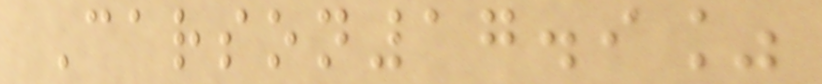Carson17.9%
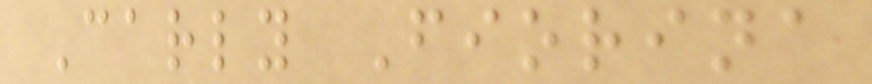Carly Fiorina
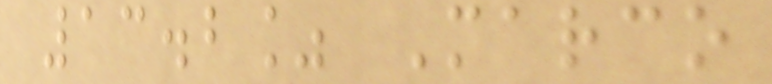13.2% Marco
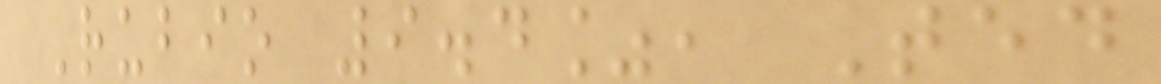Rubio 9.4%, Ted
